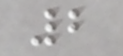2
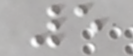5
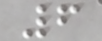6
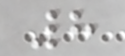8
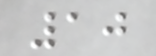10
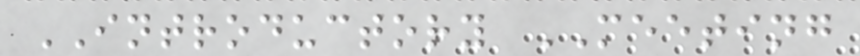INTRODUCTORY MEETING
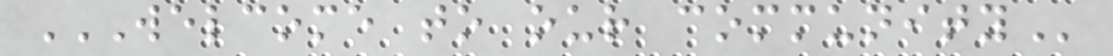WELCOME TO OUR COMMUNITY
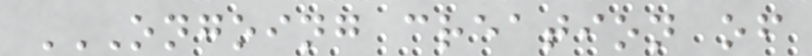ONGOING CREATION OF
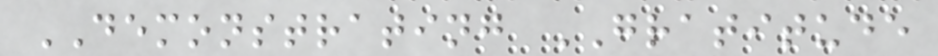DEMONSTRATING GRATITUDE
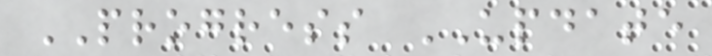PROGRESS UPDATE
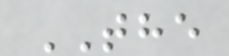THE
